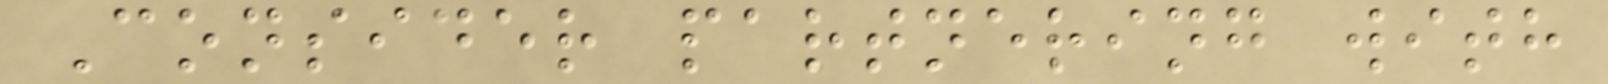Consider partnering with
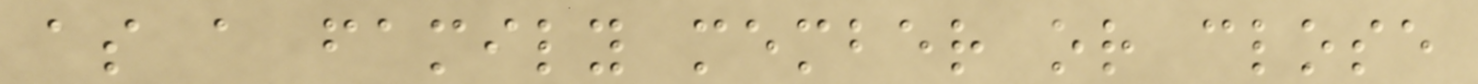as a family member or close
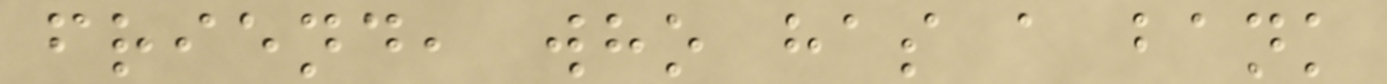friend, who has a bank
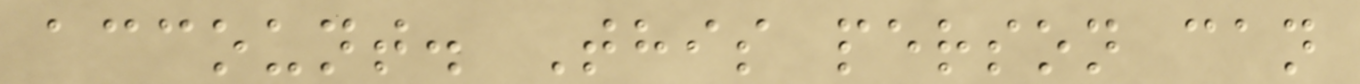account. This person can
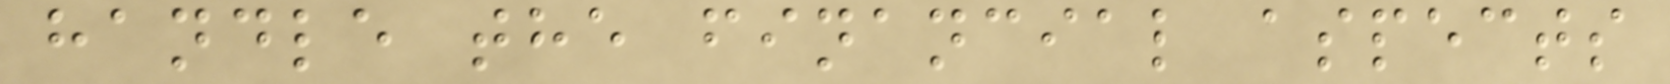handle the financial aspects
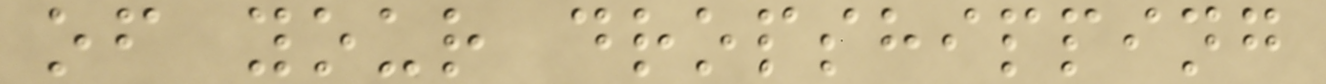of your dropshipping
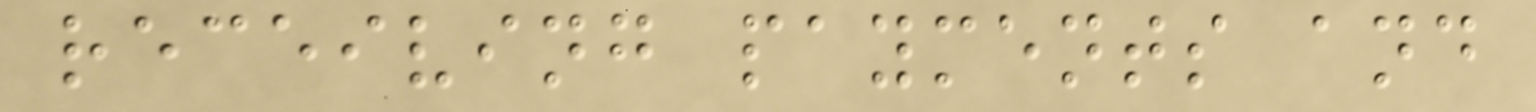receiving payments and
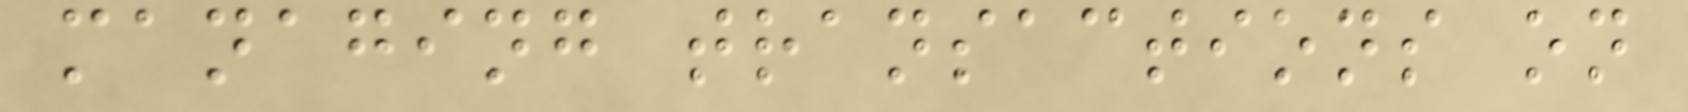managing transactions on
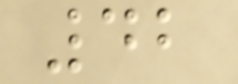42
